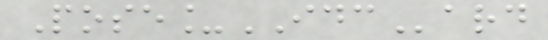Pose_IDCard
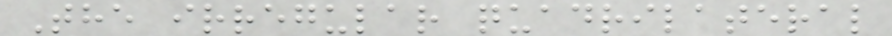The irregular quadrilateral
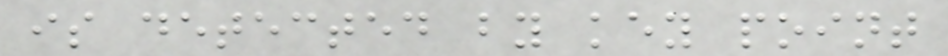is detected by key point
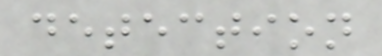detection
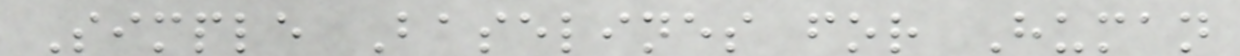Simple Baselines for Human
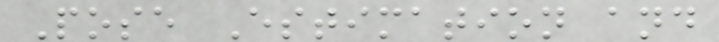Pose Estimation and
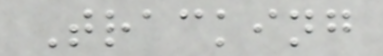Tracking
